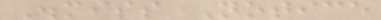Dismiss Notice
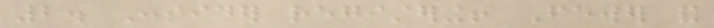2. Consider registering! Fewer and
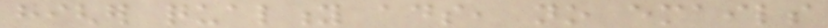higher quality ads, no emails
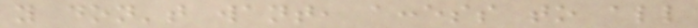you don't want, access to all
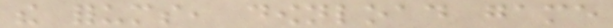the forums, download game
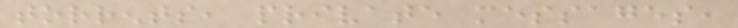torrents, private messages,
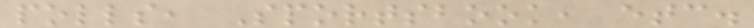polls, Sportsbook, etc.
